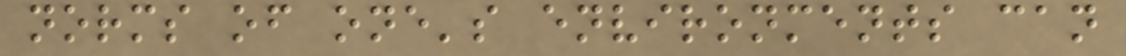norms of one's environments can
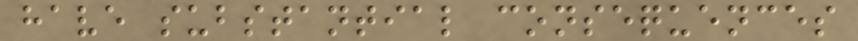have substantial consequences
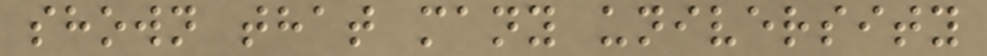shown that many university
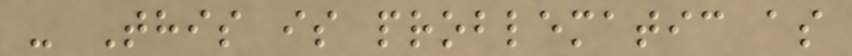- This is problematic as
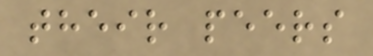their peers
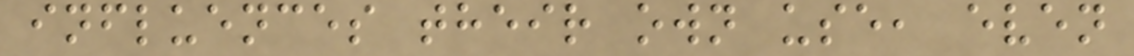influences their own use, even
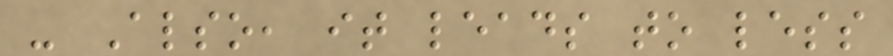- Also, it leads to less
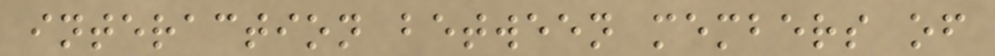interaction between members of
